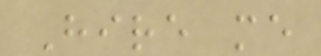Hire me
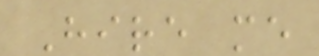Hire me
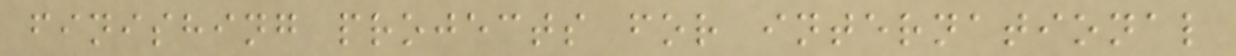finishing projects for international
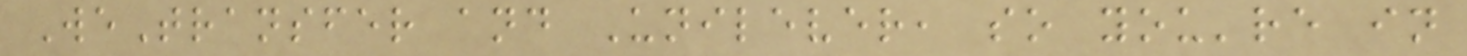WeTransfer and Unilever, so you're in
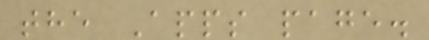the Apps page.
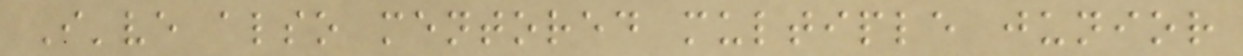I've also mentored multiple junior
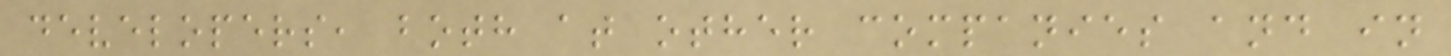developers, both at other companies and in
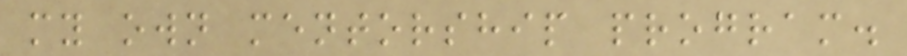my own mentorship program.
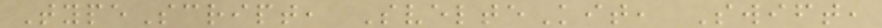TypeScript, SvelteKit, Swift,
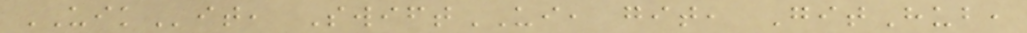UIKit, SwiftUI, git, GitHub,
